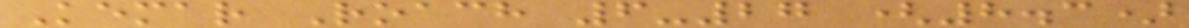Kemar Roach 6-27 (8.3)
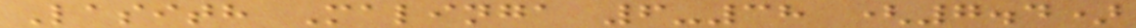Lasith Malinga 6-38 (7.4)
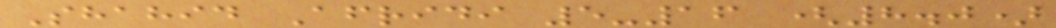Shahid Afridi 5-16 (8.0)
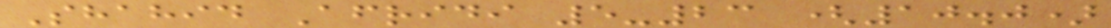Shahid Afridi 5-23 (10.0)
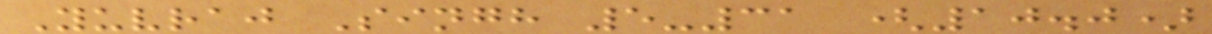Yuvraj Singh 5-31 (10.0)
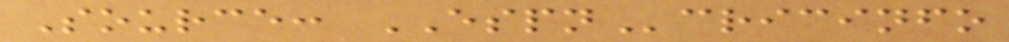Source: ESPNcricinfo
